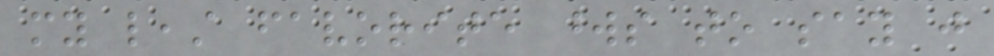my least favorite words to say just
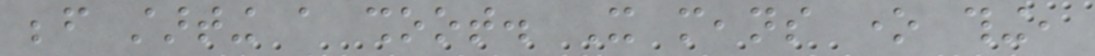before starting a shoot. It means one thing,
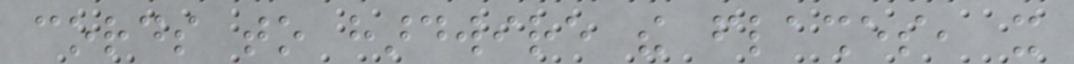cords to hardwire the flashes, it
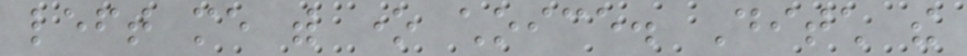left me with one choice. Ditch the
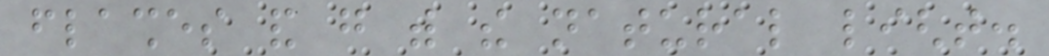flashes and go with the natural light.
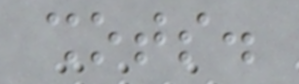shots.
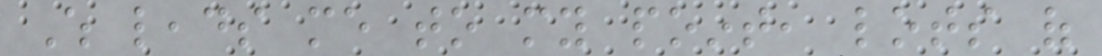Which leads me to my point, lots of
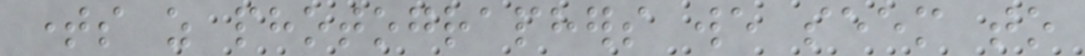times as photographers we seem to
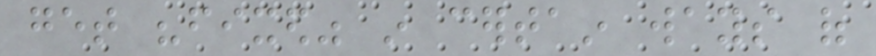get "fixed" in certain ways of
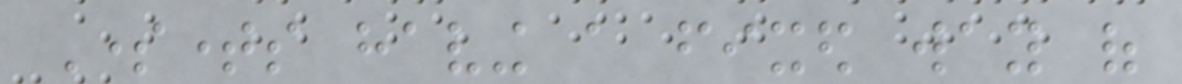Sometimes having a fixed way of
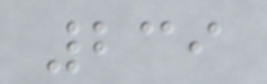239
